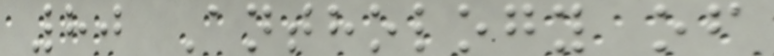80 Anthology of
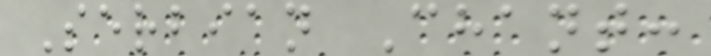Serbian Chant:
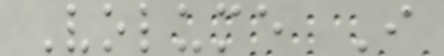Volume I
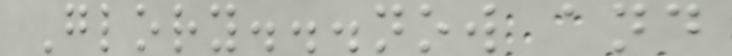Glory...now and
